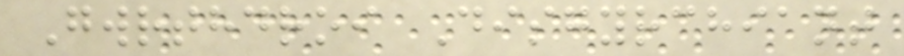Gwrthdroi Disgyrchiant
